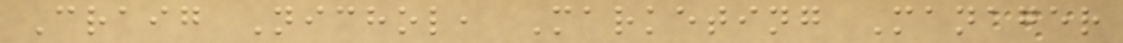Craig Nichol, Marketing Manager
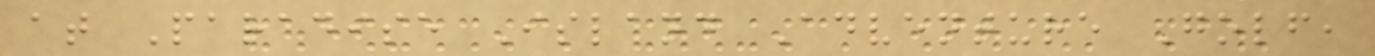at Paradise Island Adventure Golf,
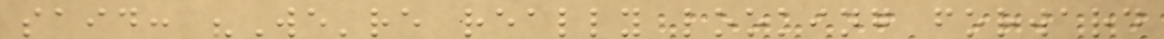said: "We're really looking forward
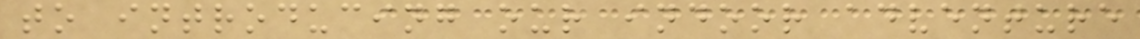to introducing our indoor adventure
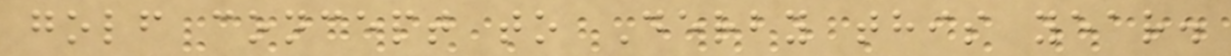golf concept to Derby this year.
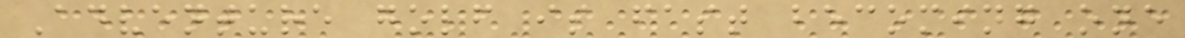Adventure golf is fast becoming one
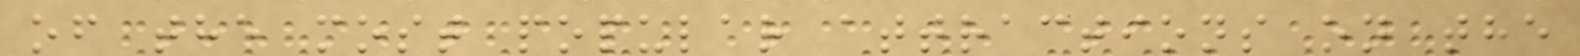of the most popular attractions on the
